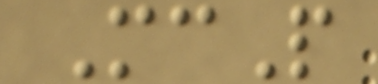McP
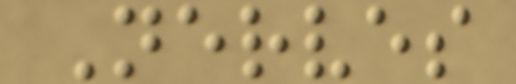Nerves
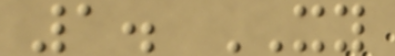1. XY
